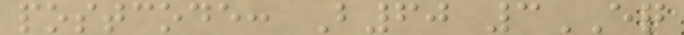postcode: B60 3EQ
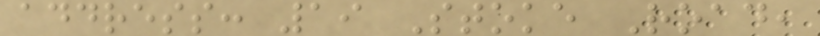address: 19 Stoke Road,
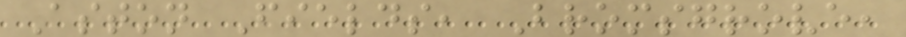Aston Fields, Bromsgrove,
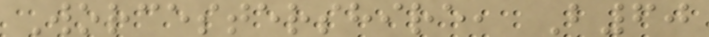Worcestershire, B60
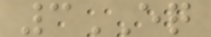3EQ
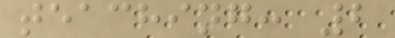teaching: 2
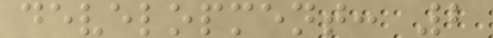development: 2
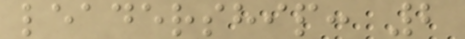leadership: 2
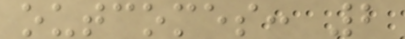outcomes: 2
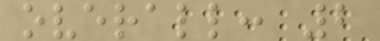overall: 2
